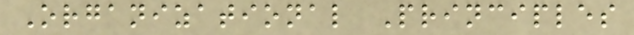Organizational Principles
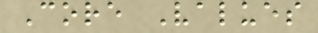Core Values
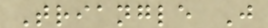Triangle J
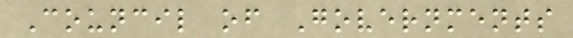Council of Governments
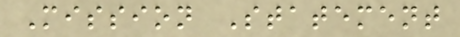Mission Statement
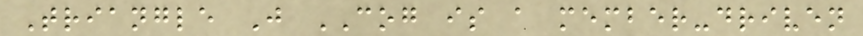Triangle J COG is a member-driven
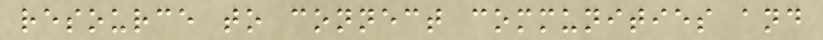resource to connect communities and
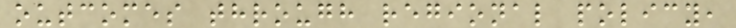outcomes through regional policy,
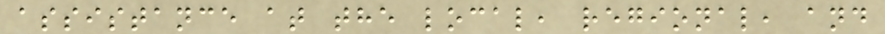assistance at the local, regional, and
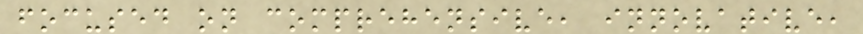focused on comprehensive, innovative,
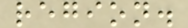region.
